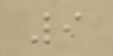9
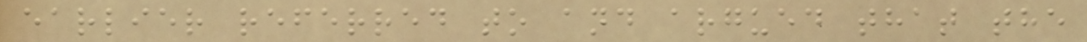earlier referred to and argued that the
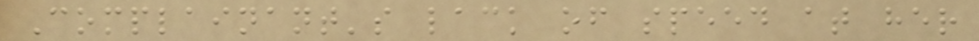Complainant's lack of speed at her
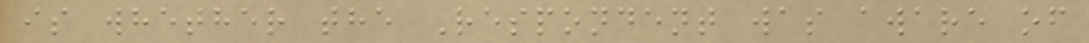is whether the Respondent was aware of
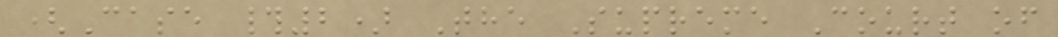(Case #2) The Supreme Court of
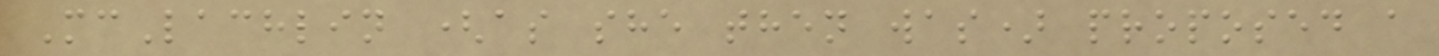McLachlin (as she then was) proposed a
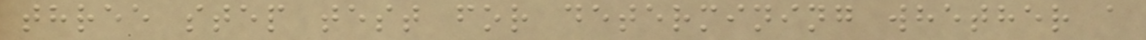three step test for determining whether a
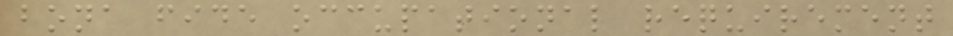bona fide occupational requirement
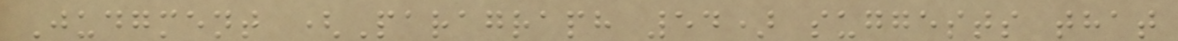Judgment (Paragraph 54) suggests that
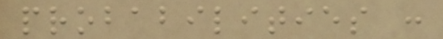probabilities :
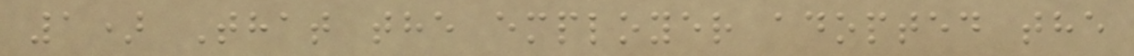1) That the employer adopted the
